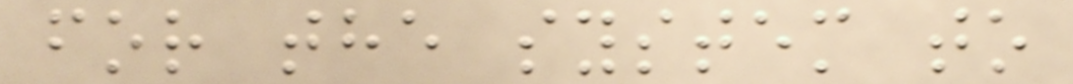for the system to
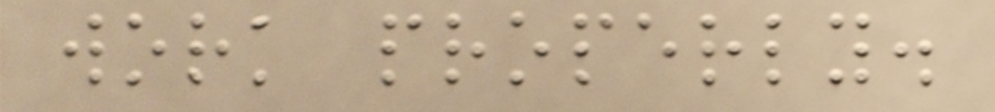work properly.
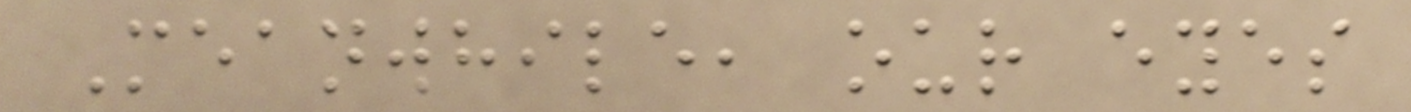Meanwhile, our eyes
